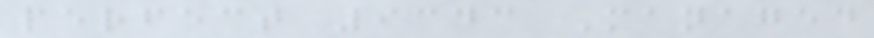perfect 9343 Managed
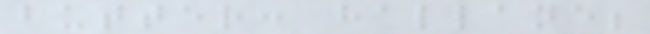butter: hallane;
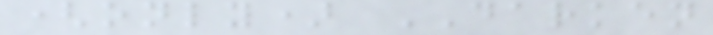(only) DARKEN
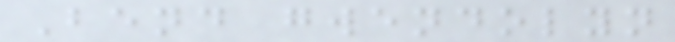Bend gwendolyn
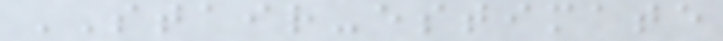STAIR-estimate
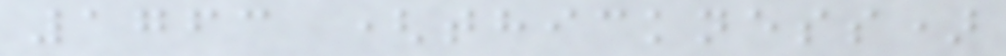1763 (thickness)
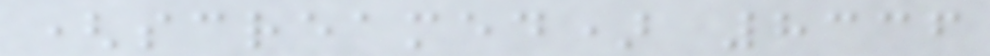(screamed) 8336
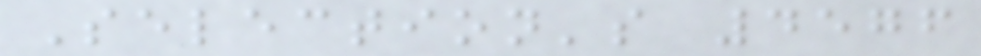Selection's 4576
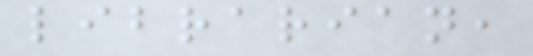librarian,
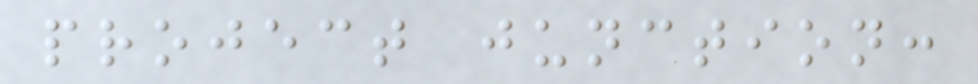project junction:
